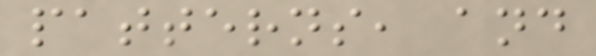patterns, and
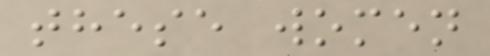these women
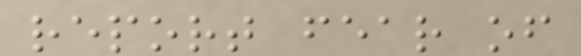report fear of
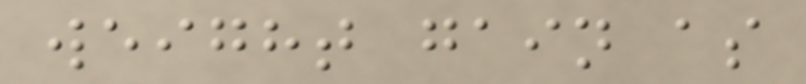weight gain as
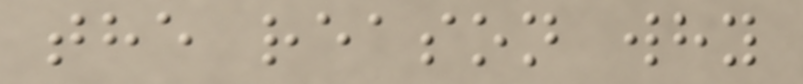the reason why
